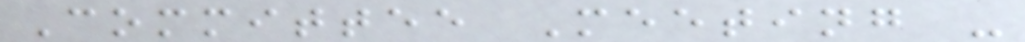Committee Meeting -
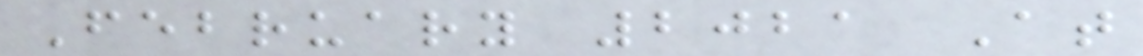February 2021 At
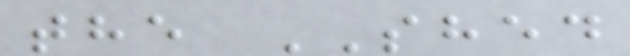the SHED
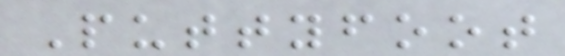Puttyfoot
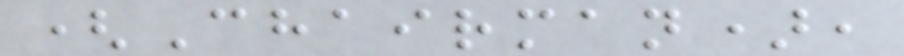(Chairman),
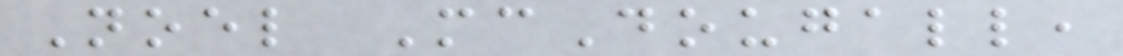Noel McDougall,
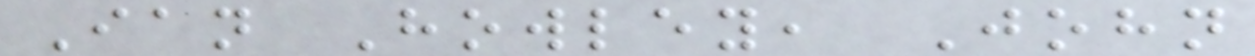Ian Howley, John
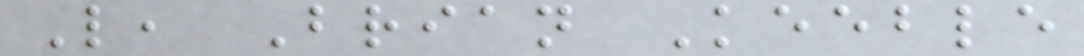L, Brian Keeble
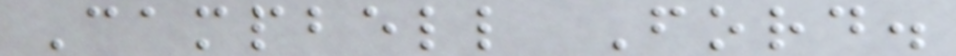Campbell Ford.
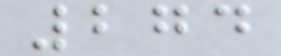274
